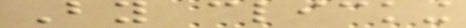By clicking
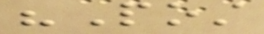"Post
